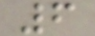6
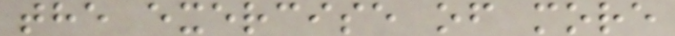the exercise of more
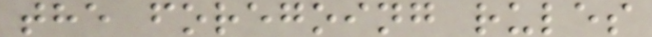the foregoing rules
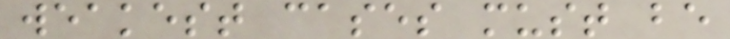weakest cases must be
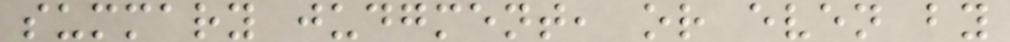summary judgment, or even by
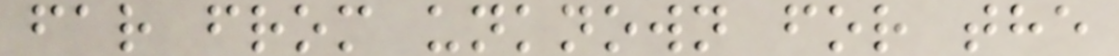far from unknown for the
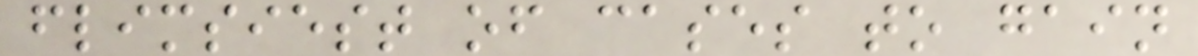flimsiest of cases to gain
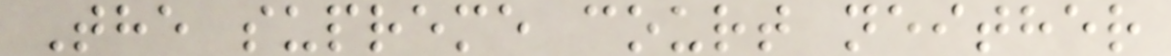The supreme court neither
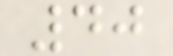40
